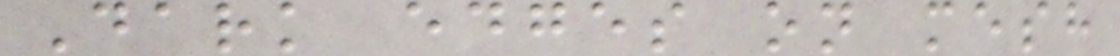Dark edges on mesh
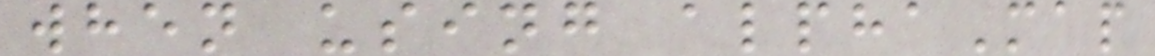when using alphaMap
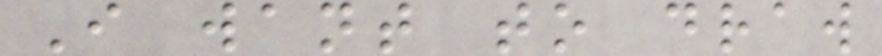I want to draw
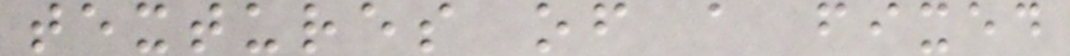textures of a fixed
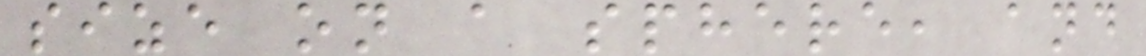size on a sphere, and
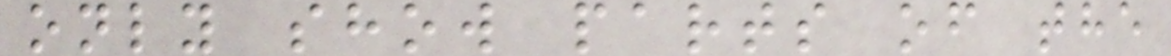only show parts of the
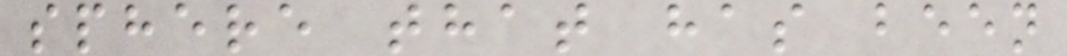sphere that has been
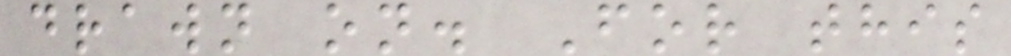drawn on. For this
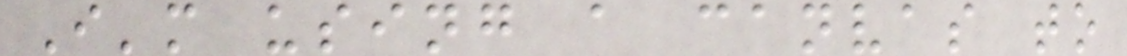I'm using a canvas to
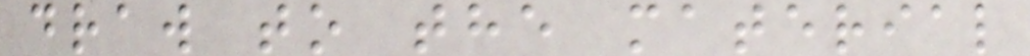draw to the material
